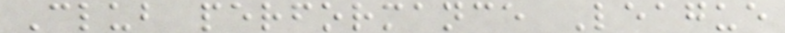Club performance League
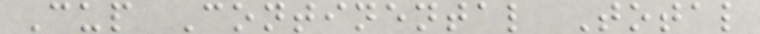Cup Continental Total
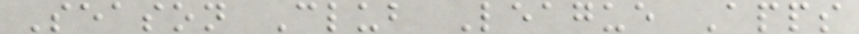Season Club League Apps
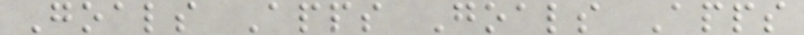Goals Apps Goals Apps
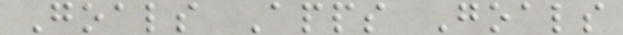Goals Apps Goals
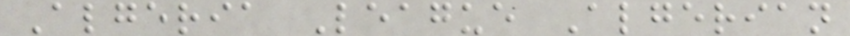Algeria League Algerian
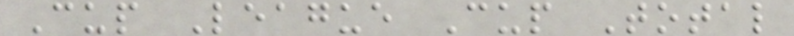Cup League Cup Total
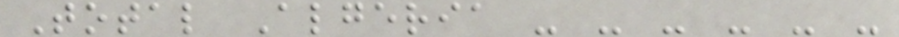Total Algeria - - - - - -
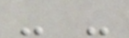- -
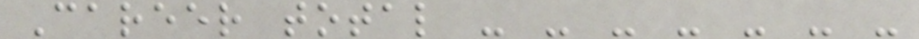Career total - - - - - - -
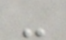-
